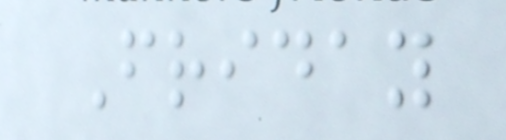Friday
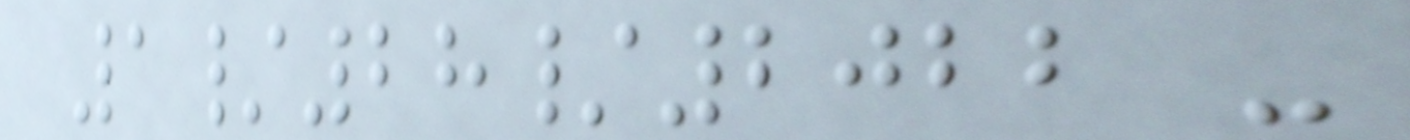1/28/2022 -
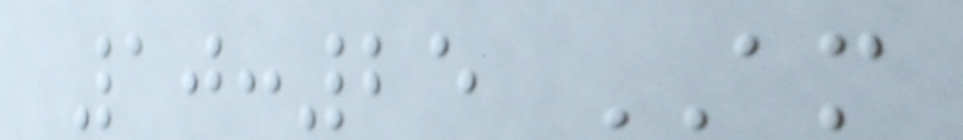10:25 AM
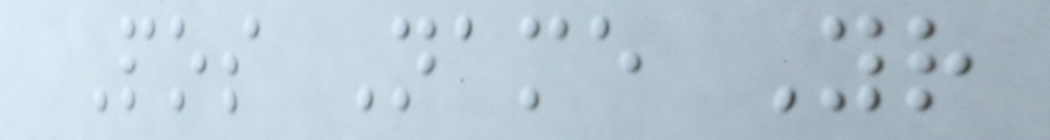Pos Name Yr
